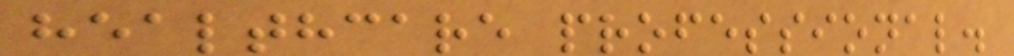healthcare professional.
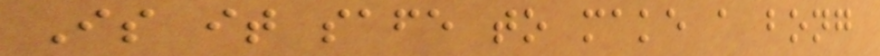Is it safe to make a bong
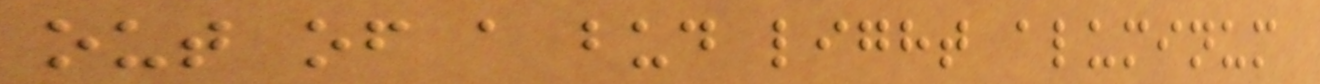out of a bud light aluminum
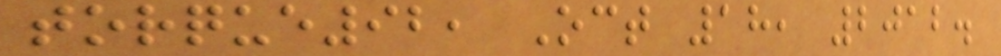torque92, Oct 18, 2012.
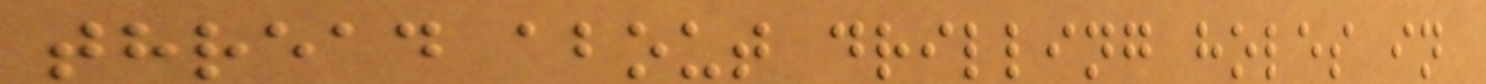thread about drilling holes in
